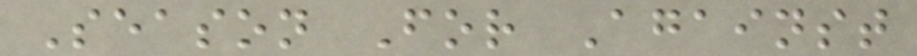Season For Against
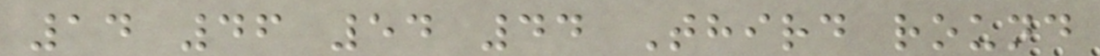14 46 54 44 Third round
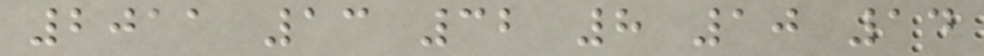2011 13 32 8 10 14
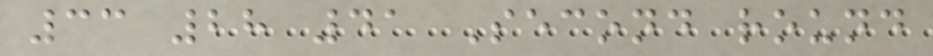33 28 41 Second round
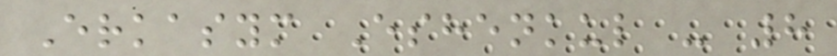Erkasym Eshenkul - 8
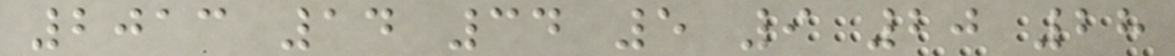2013 14 34 5 9 20 28
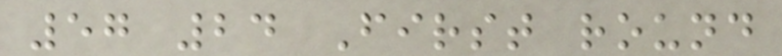57 24 First round
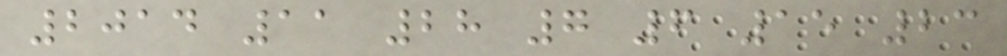2014 11 28 7 6 15 23
